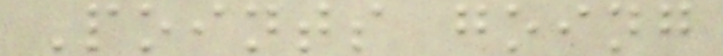Points going
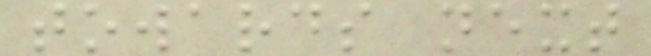towards next
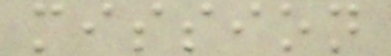mission
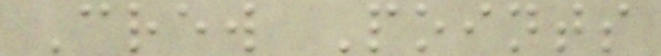Crew Points
